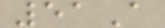51A
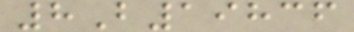8B19836
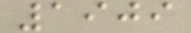1909
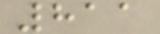811
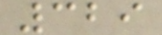329
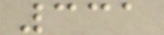331
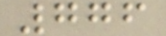776
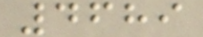4689
